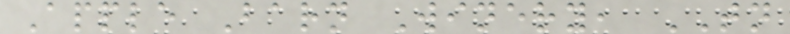Apple Barn Winery, TN
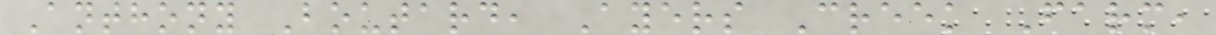Anthony Boutard, Ayers Creek Farm,
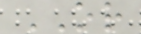OR
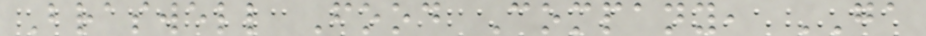Braswell Food Company, GA
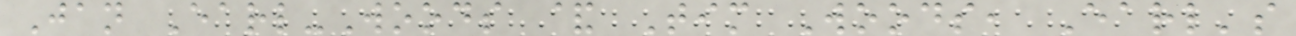Jan Earl-Woods & Tim Woods, Earl's
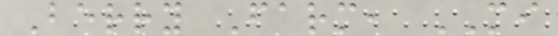Berry Farm, MI
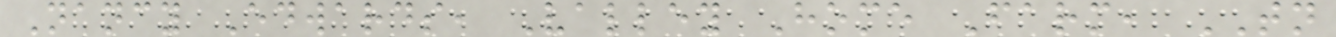Nancy Edwards, Valley Home Farm, TN
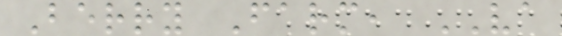Berry Farm, VA
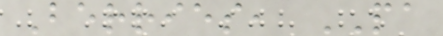Berries, PA
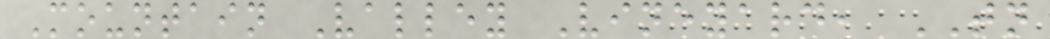Mountain Valley Vineyard, TN
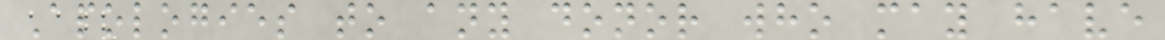Apologies to any donor who may have
